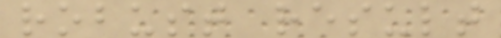robust result
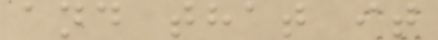and that it
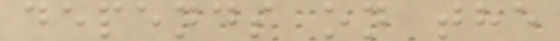depends on the
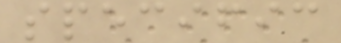specific
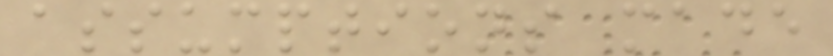assumptions made
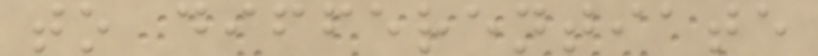to differentiate
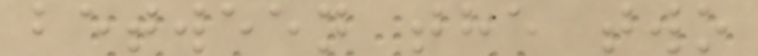between the two
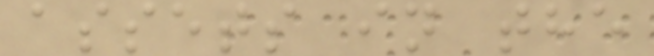assets in the
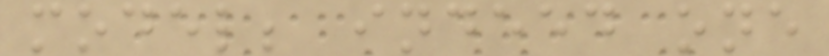model; indeed one
